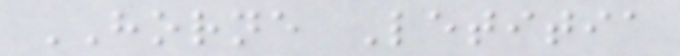HORNE Letitia
